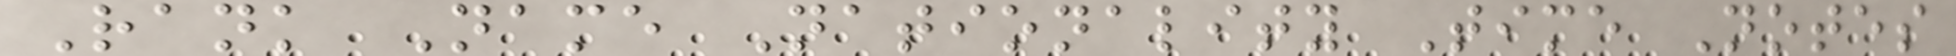Rank Name Nationality Time Notes
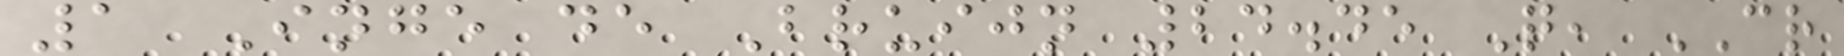1 Inge de Bruijn 24.45 Q, CR
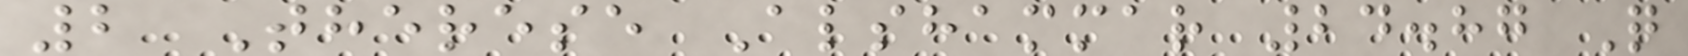2 Therese Alshammar 24.87 Q
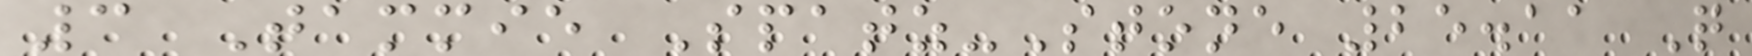3 Tammie Spatz-Stone 25.11 Q
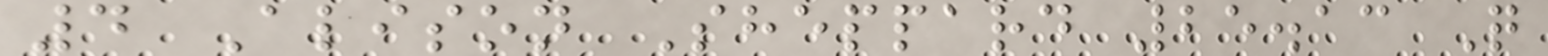4 Alison Sheppard 25.13 Q
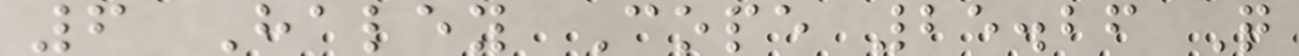6 Haley Cope 25.26 Q
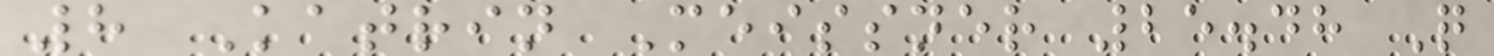8 Katrin Meissner 25.48 Q
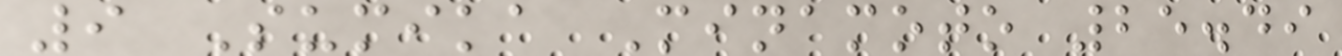9 Sumika Minamoto 25.49
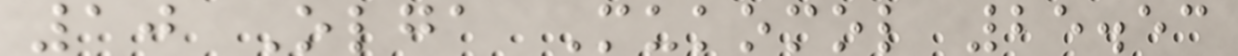10 Olga Mukomol 25.53
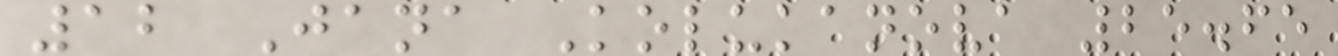12 Jana Kolukanova 25.65
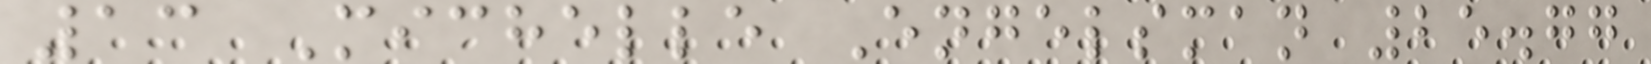13 Michelle Engelsman 25.77
